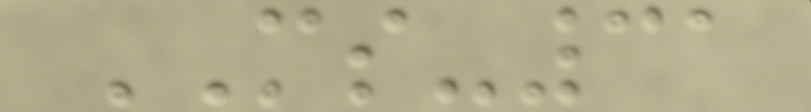MS-31
